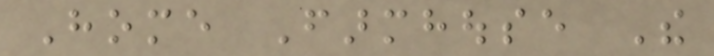Home Farmhouse The
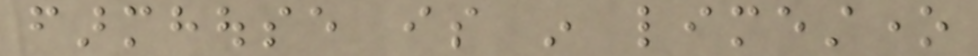farmhouse is in limestone
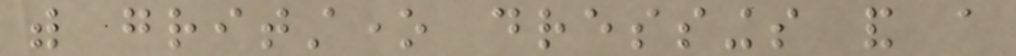with gritstone dressings and a
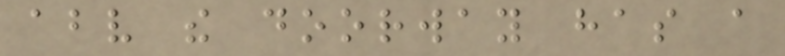above the doorway has a
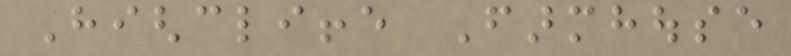Highcliffe Farmhouse
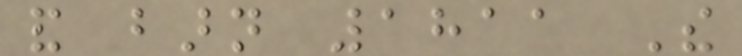and barn 1811 The
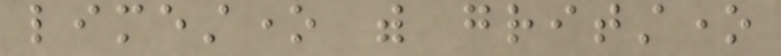limestone with gritstone
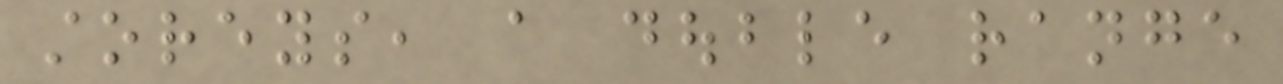storeys, a double range
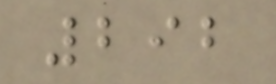292
